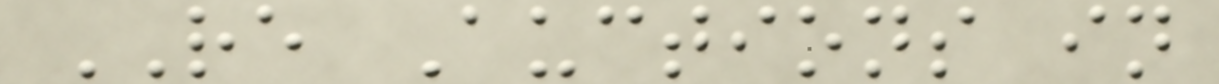RE Auctions in
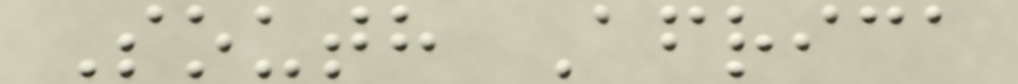South Africa
